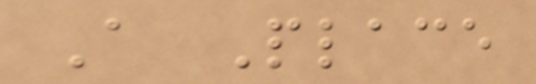A Place
